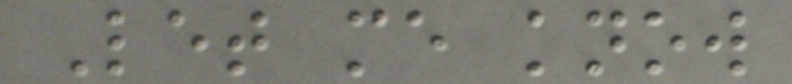Let me know
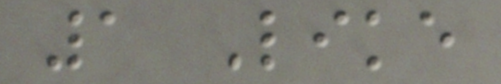1 Like
